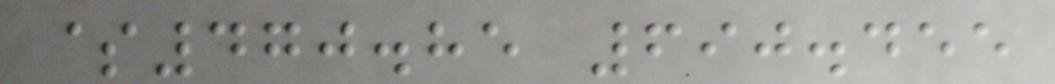$470.85 690.455
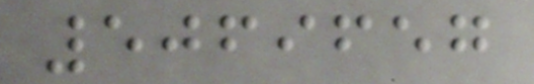5069657
